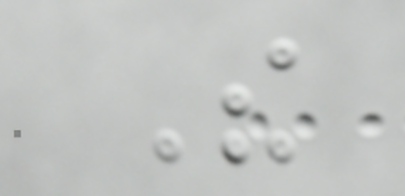The
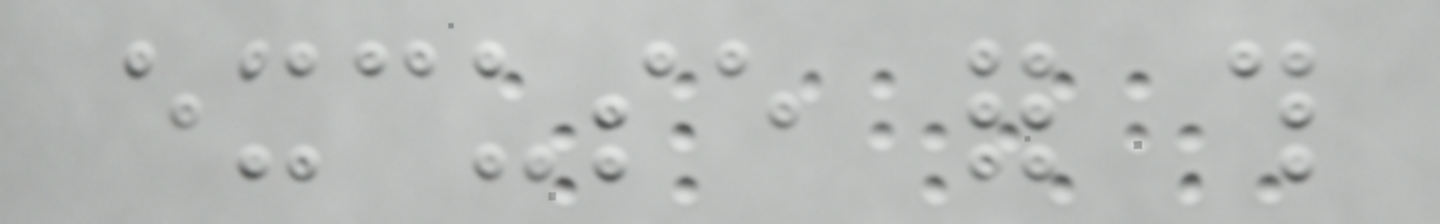excuse for this
